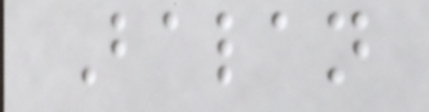Balan
